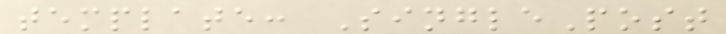template: SinglePost
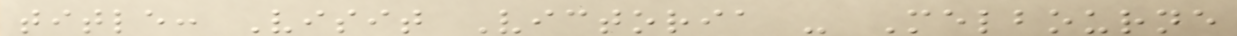title: Visit Victoria - Melbourne
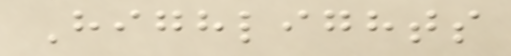Highlights
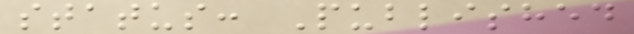status: Published
